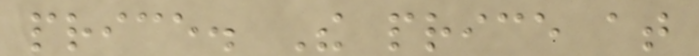price. The price at
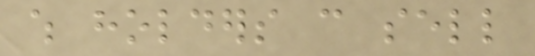which holders can sell
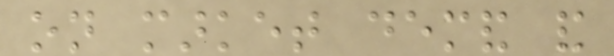on market demand and
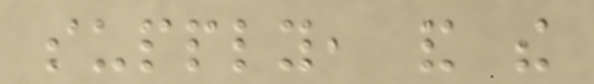supply, and the
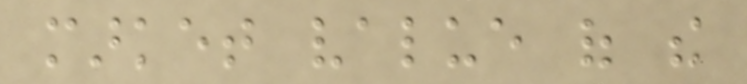market value of the
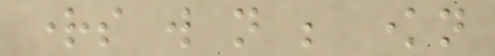rights will not be known
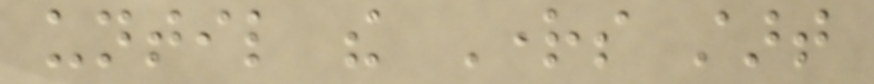until the Rights start
